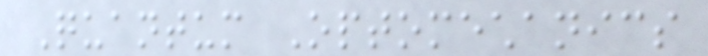Quantum Optomechanics
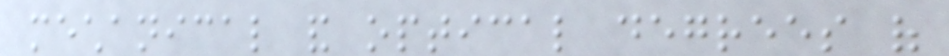mechanical and optical degrees of
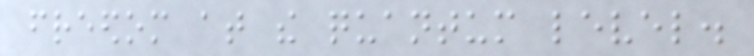freedom at the quantum level.
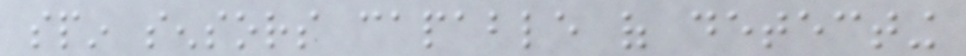spin sensors capable of detecting
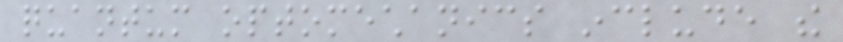quantum optomechanics include the
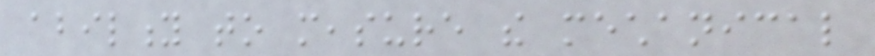ability to measure the mechanical
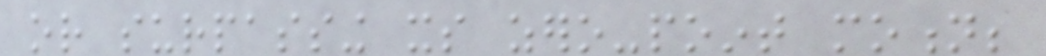or surpassing its zero-point motion;
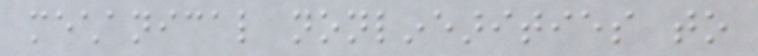mechanical nonlinearities to
